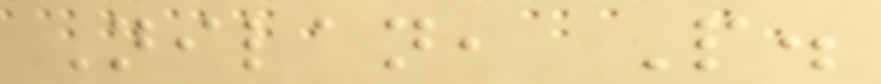Nilan, P.
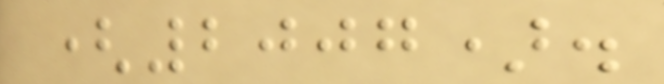(2007).
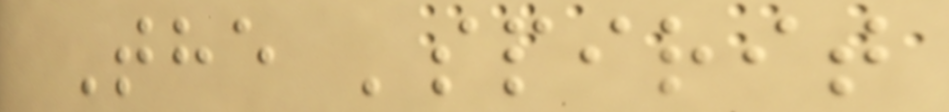The 'spirit
